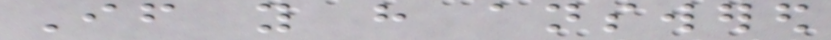If you have answered
